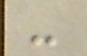-
